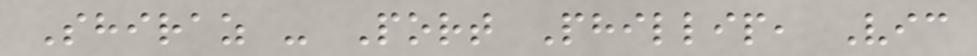Shiraz - Port Phillip, Vic
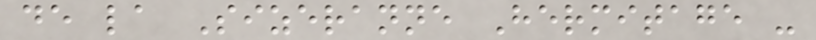de la Sizeranne Hermitage -
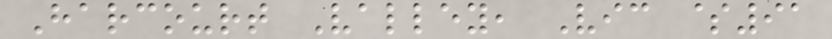Harcourt Valley, Vic $91
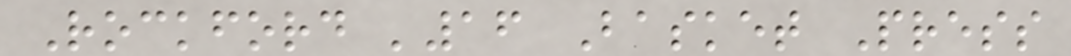Rockford '16 Basket Press
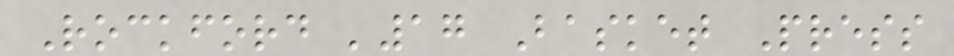Rockford '17 Basket Press
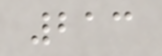213
